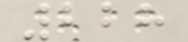228
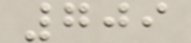709
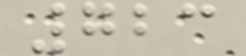723
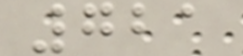721
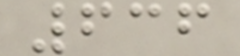636
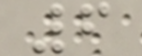6
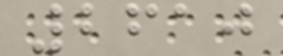2610
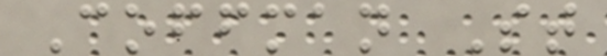Coffman St
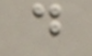d
